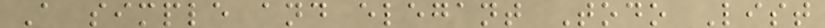A simple and elegant Todo List
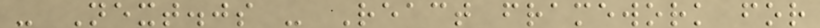- Next.js - React framework for
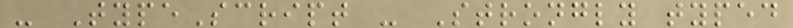- TypeScript - Strongly typed
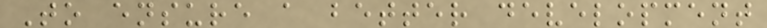To ensure a better development
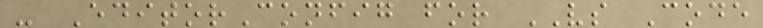- EditorConfig for VS Code
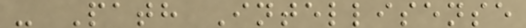- Path Intellisense
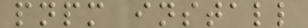pnpm install
